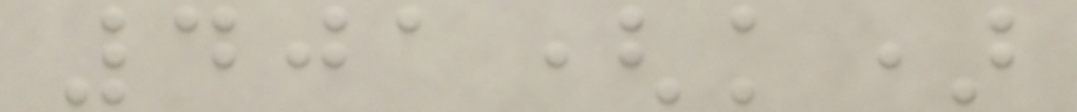401(k)
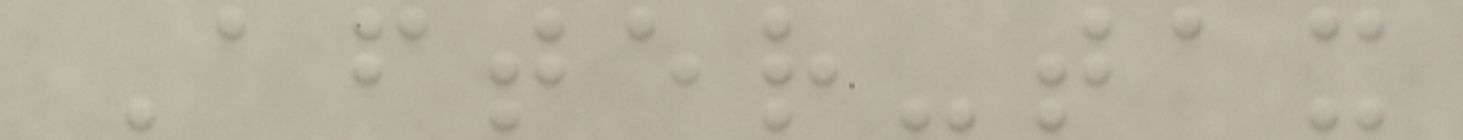After-tax
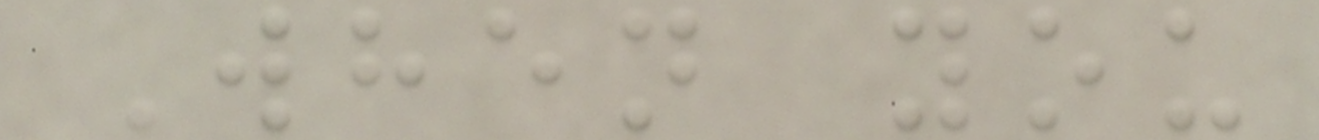When you
